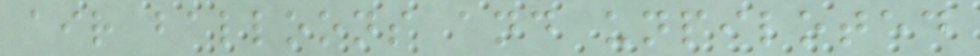air balloons and unpiloted
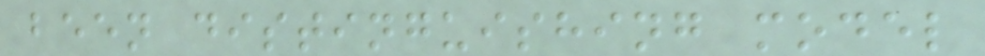been distinguishing model
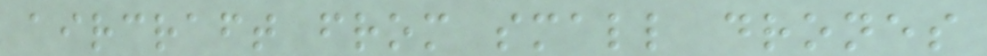aircraft from small drones
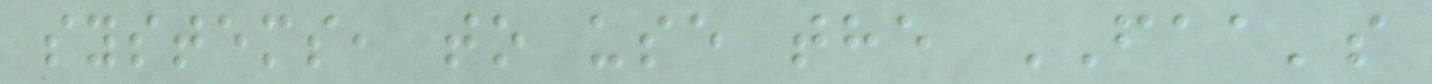systems, to use the FAA's
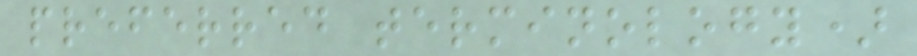preferred terminology)
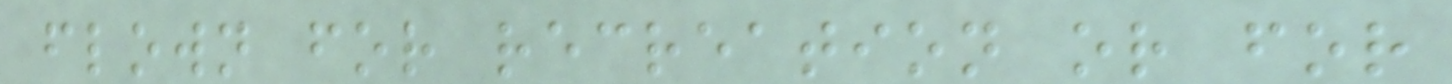flown for recreation or for
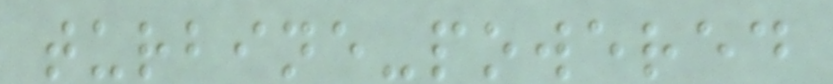turbine-powered
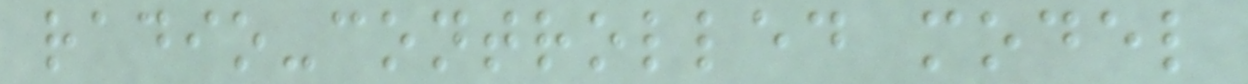radio-controlled model
